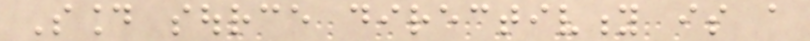Sound source directivity is a
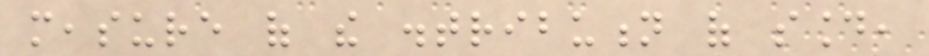measure of the distribution of sound,
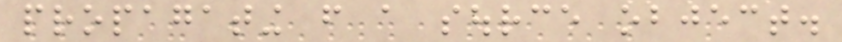propagating from a source object.
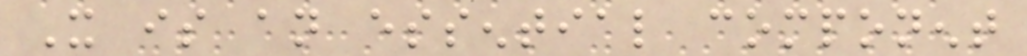It is an essential component
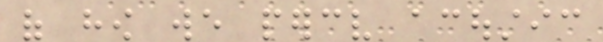of how we perceive acoustic
